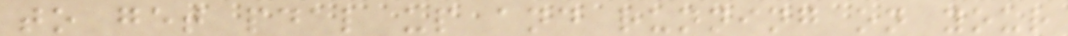to get pdal up and running on your
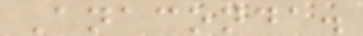Anaconda.
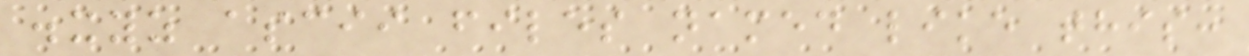.xyz ascii files named like this:
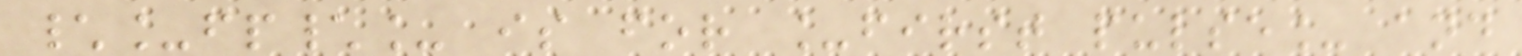\_fp\_ is for _first pulse_ and
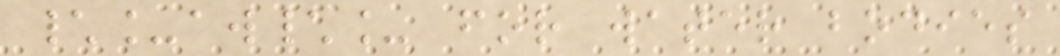\_aw\_ for water bodies
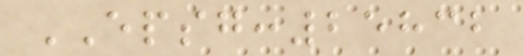EPSG:25832
